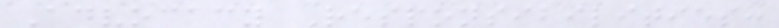Advocacy Responsibilities:
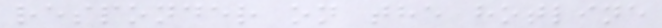responder on the hotline
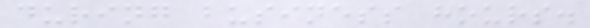during business hours.
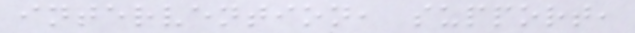intervention, support,
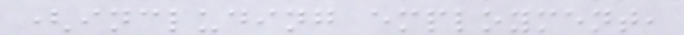(including employment,
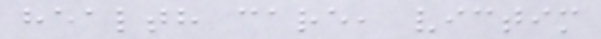health care, victim
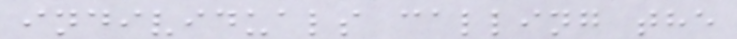individuals calling the
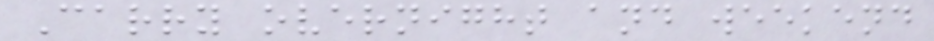Carry overnight and weekend
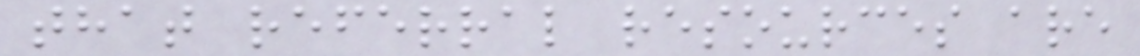that referral resources are
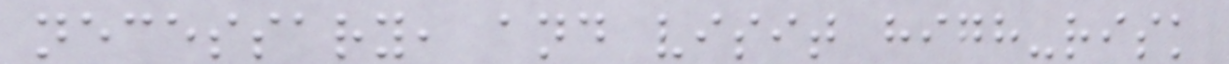necessary, and visit high-risk
